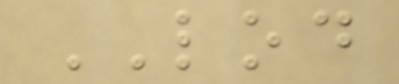LOD
